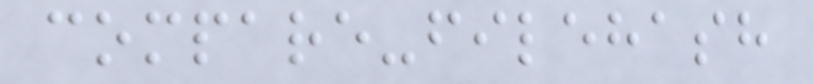compare-filehash
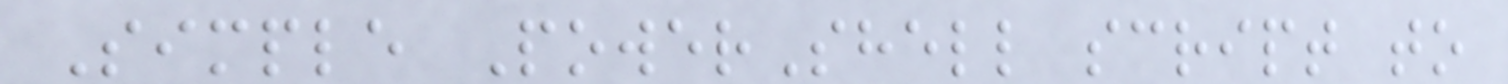Simple PowerShell script to
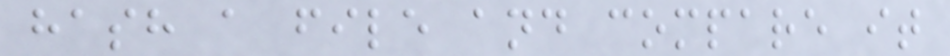hash a file and compare it
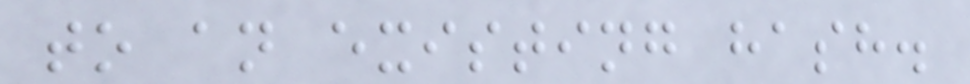to an existing hash.
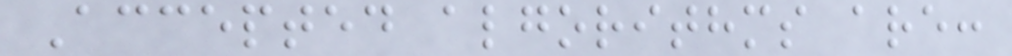Accepted algorithms are:
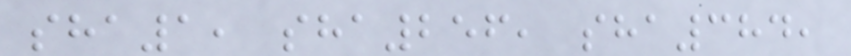sha1, sha256, sha384,
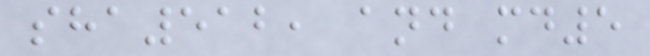sha512, and md5
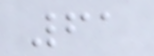61
